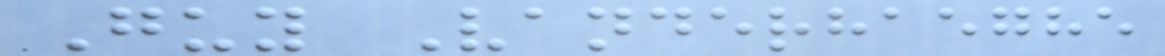Guy Vanderhaeghe
